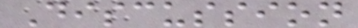Discussion
